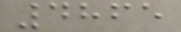4865
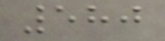580
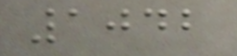1042
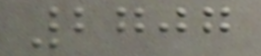2707
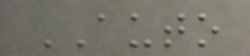AUTO
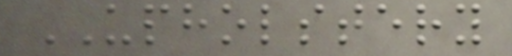UPHOLSTERY
